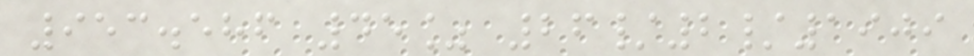953.586 45% 26/2/1909
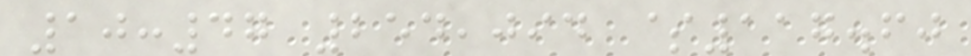10:47 254,094 $117.60
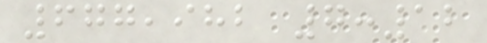677,982 7:12
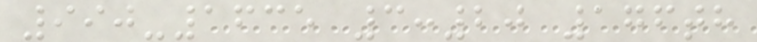990-1635 3:20 176th
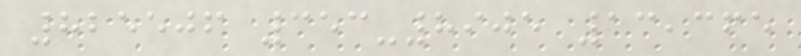825506 353-8905 13,365
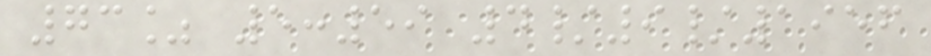73% 5:59 4/9/1956
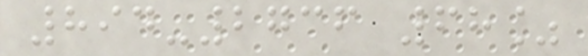894-2736 68%
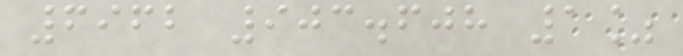6962 903.608 1%
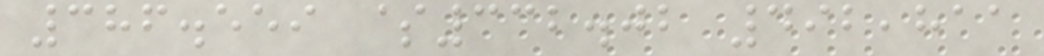386.559 $332.02 492,811
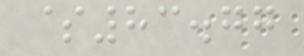$83.77
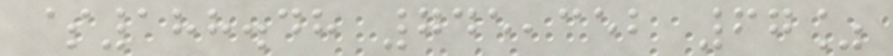$188.48 745,352 67%
